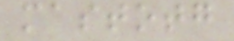mastotg
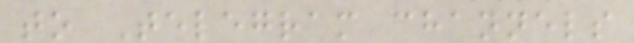to Telegram channels
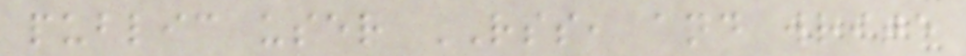public user RSS, and write
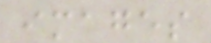images
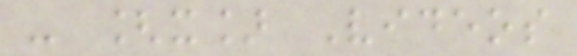- [x] Videos
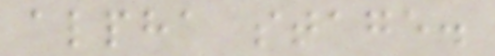alpha stage.
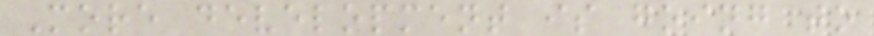More development is going to
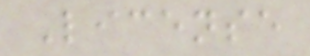License
